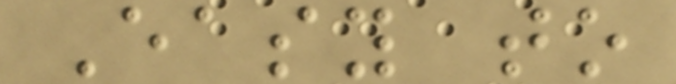Easy to
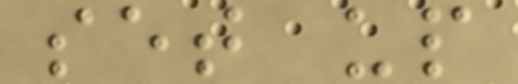set up
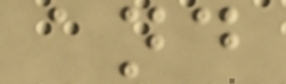and
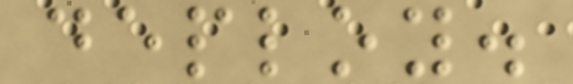deploy.
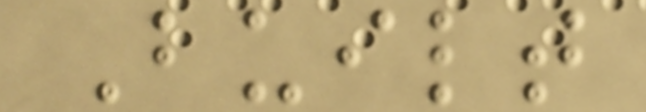Built
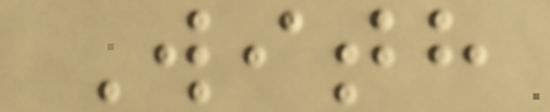With
